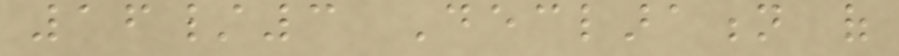16/3 Declaration of
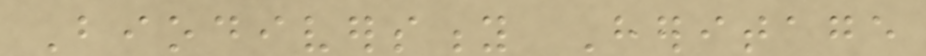Biodiversity Heritage
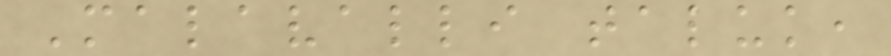Malavalli taluk,
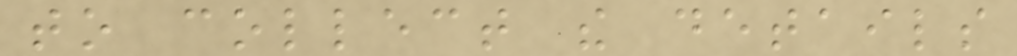to collect the details
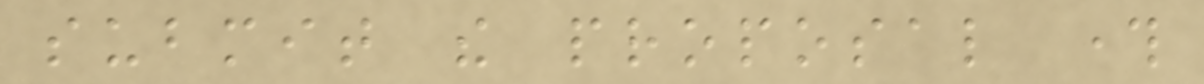submit the proposal through
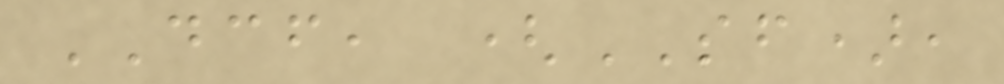DCF, (SF),
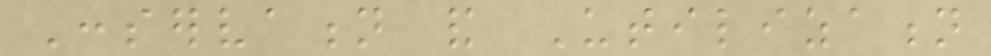Conservation and Utilization
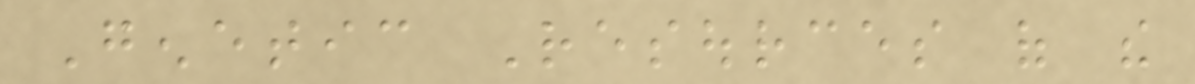Genetic Resources of the
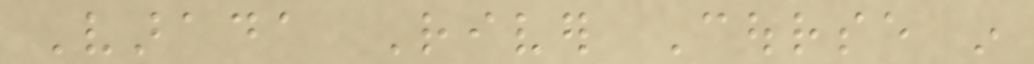Varada River Course in
